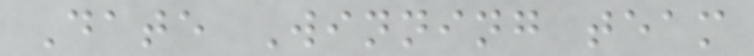Date Winning team
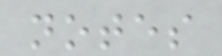notes
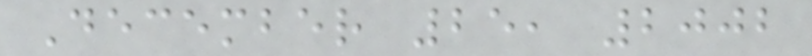December 25, 2002
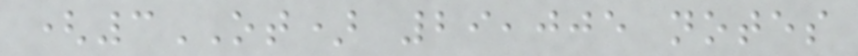(3OT) 29,005 notes
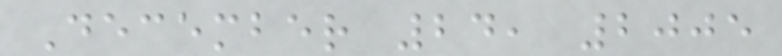December 24, 2005
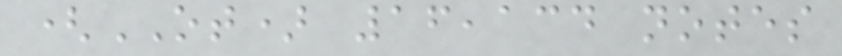(OT) 16,134 notes
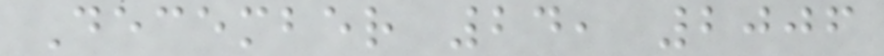December 24, 2006
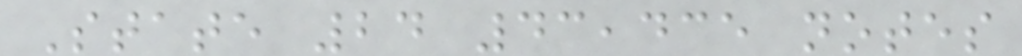State 24 43,435 notes
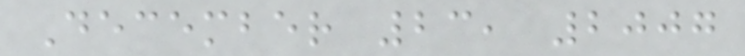December 23, 2007
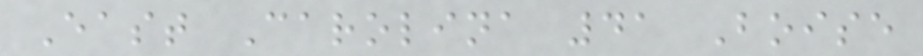East Carolina 41 Boise
